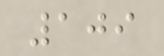109
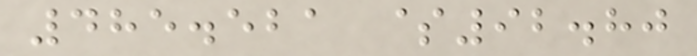485.521 $92.80
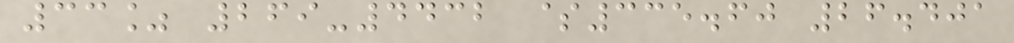33% 269-4432 $335.60 26.401
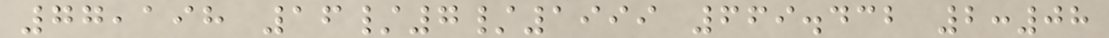77,198 16/7/1999 669.432 2:08
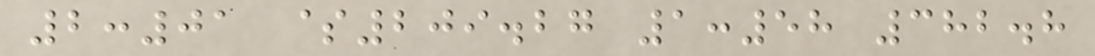2:01 $209.27 1:58 382.8
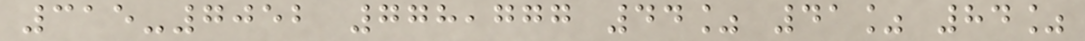315-7052 778,777 44% 41% 84%
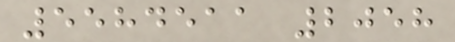5584511 2058
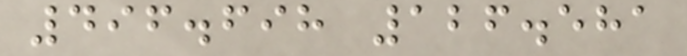496.698 126.581
